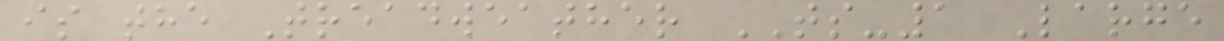is the Treadweather TS-1 Large
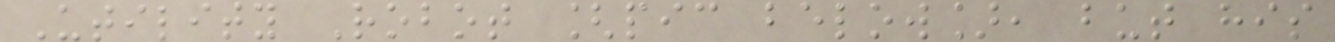Utility Robot [pic below], but his
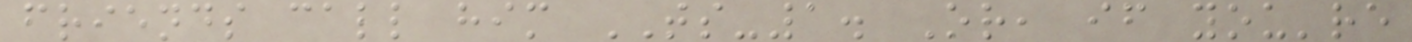friends call him TS-1. Or, if you're
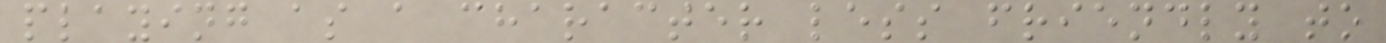playing as a character less friendly to
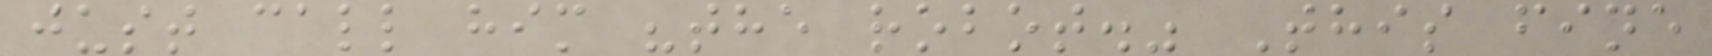just call him "the robot." This fine
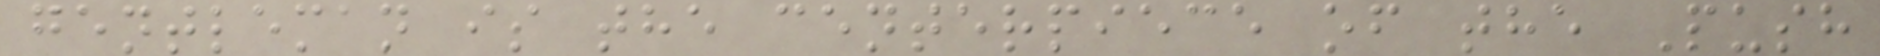gentleman is the centerpiece of the Push
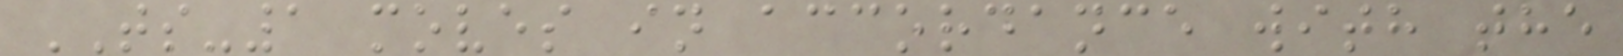TS-1 moves in accordance with the
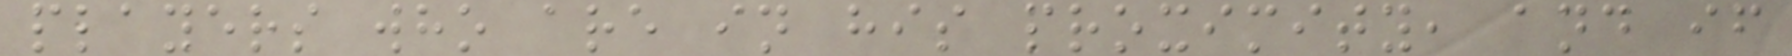players who are in his proximity, and if
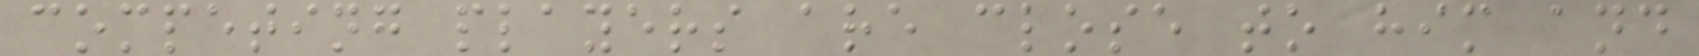competing players are close to him and
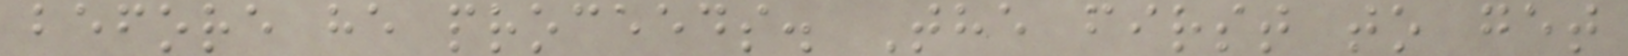before he proceeds. The first to get
